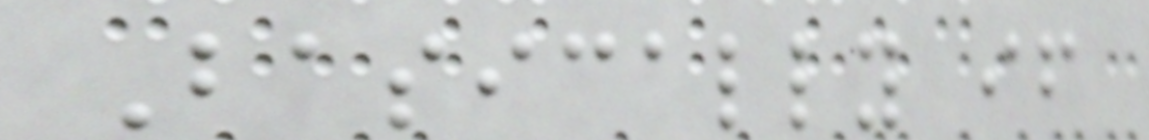Basically if
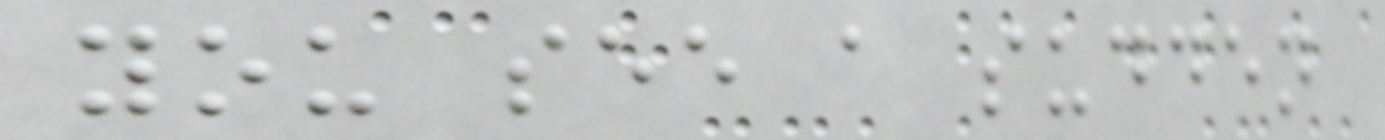you see a sudden
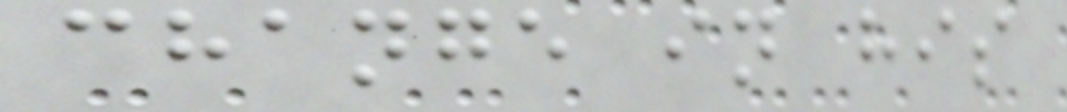change in his
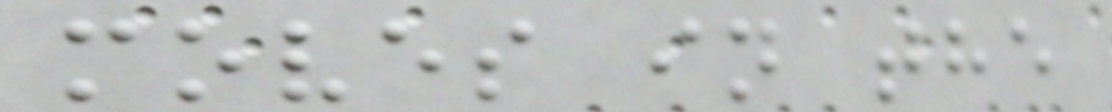moves in the
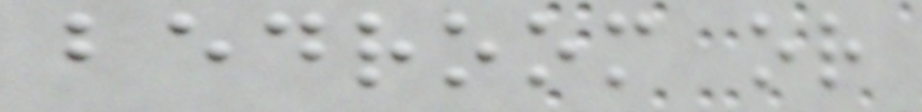bedroom or
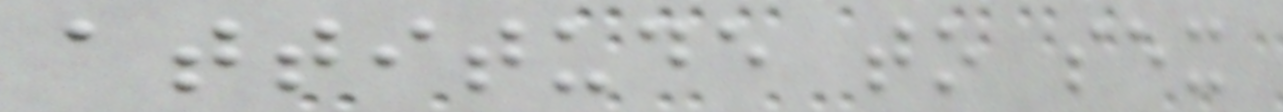attitude to sex
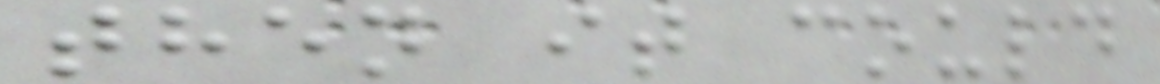then it could
